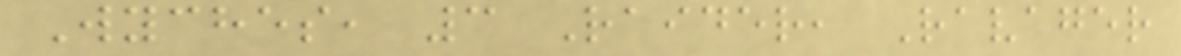Wyches, 3 Raider, Ravager
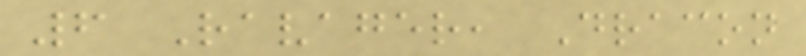6 Ravager, Dracon
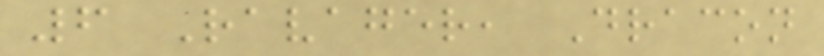6 Ravager, Dracon
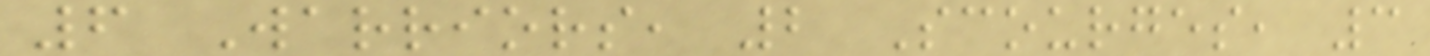6 Warriors, 2 Scourges, 3
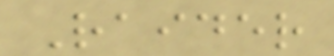Raider
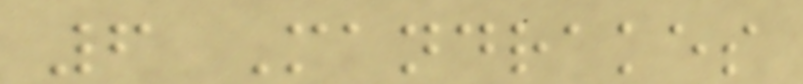6 Mandrakes
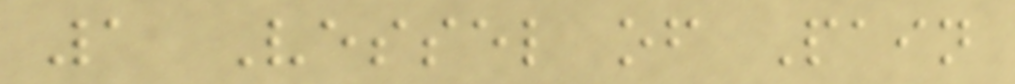1 Vessel of Pain
